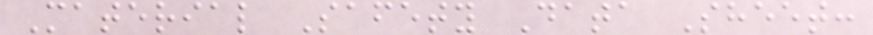Material Safety Data Sheet:
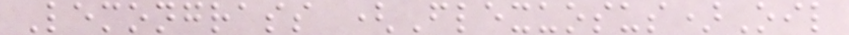Lemongrass (Flexuosus)Oil
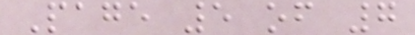Page 5 of 7
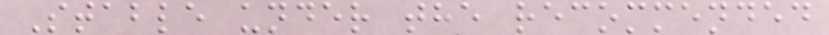Stable under the recommended
